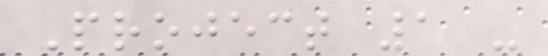Project 1 -
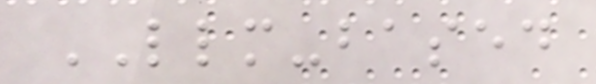LLM-based
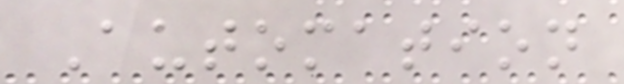Automation
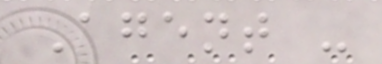Agent -
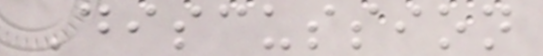Discussion
